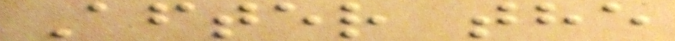After the
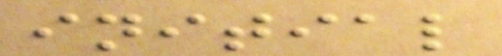initial
